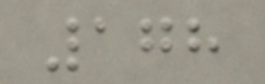178
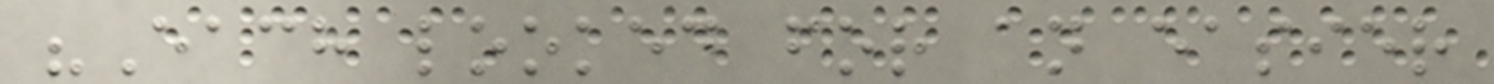"Each looked for an easier
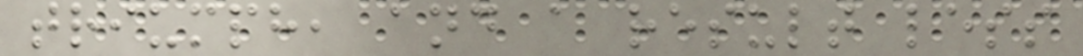triumph, and a result less
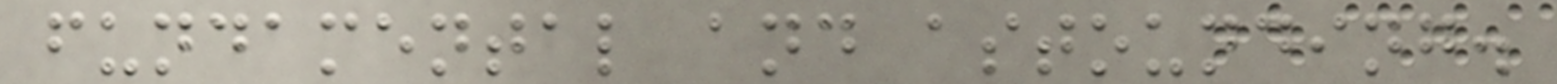fundamental and astounding.
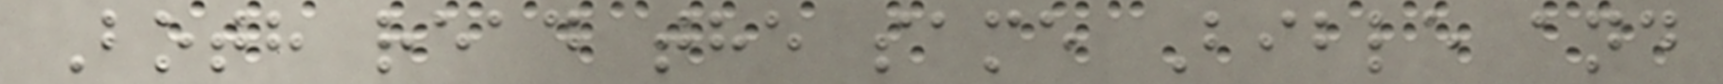Both read the same Bible and
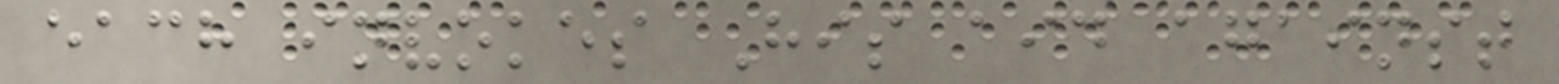each invokes His aid against
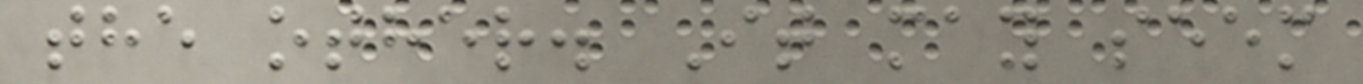the other. It may seem
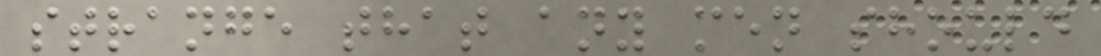strange that any men should
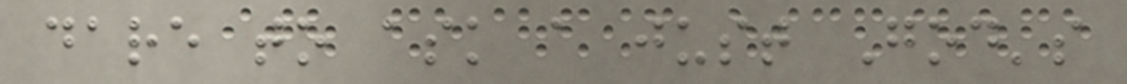dare to ask a just God's
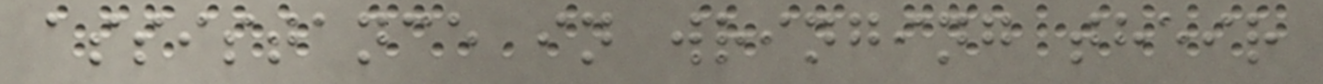assistance in wringing their
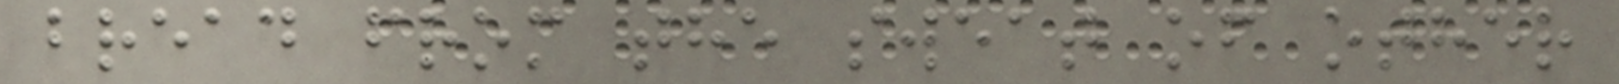bread from the sweat of other
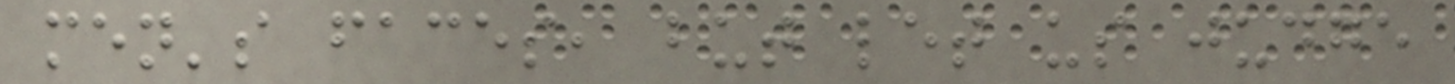men's faces, but let us judge
